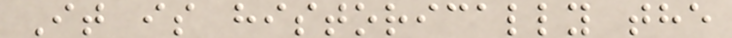It is historically the
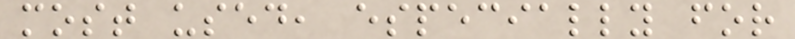most used, especially for
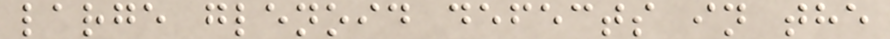large glenoid defects in the
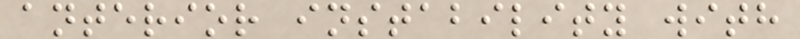anterior instability with
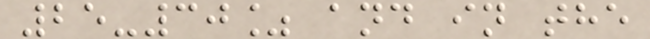25-30% and in the
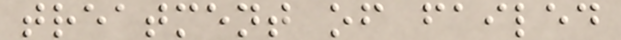treatment of failed
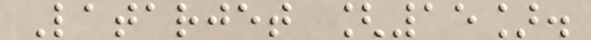Latarjet [15].
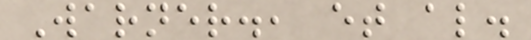Warner., et al.
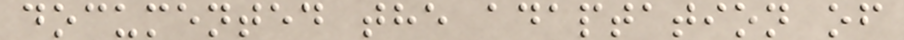documented the adaptation of
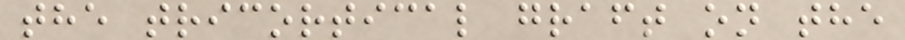the tricortical graft on the
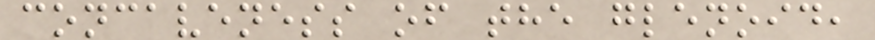concaveness of the glenoid,
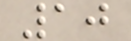10
